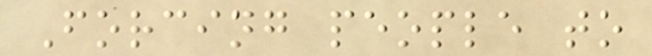Forcing people to
